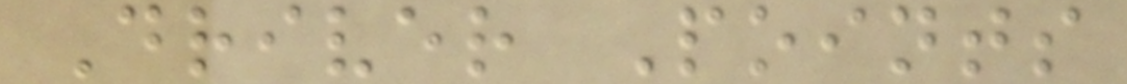Driver Points
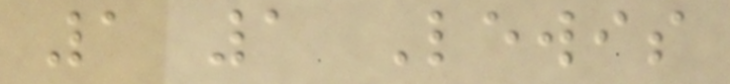1 1 Lewis
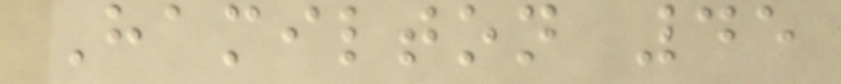Hamilton 45
